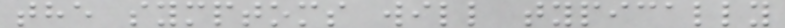the symptoms will typically
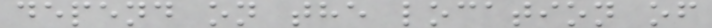depend on the location of
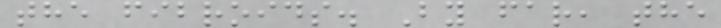the fibroids. By far, the
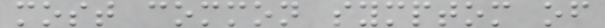most common symptom of
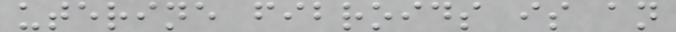uterine fibroids is an
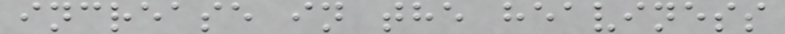increase in the heaviness
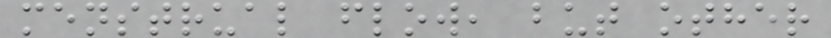menstrual flow, but other
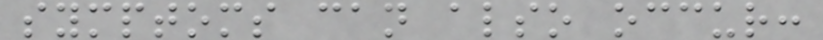symptoms can also occur:
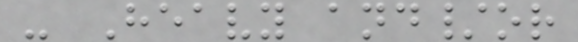- Heavy and/or
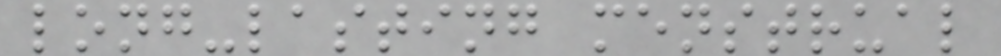long-lasting menstrual
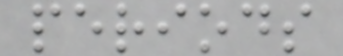periods
